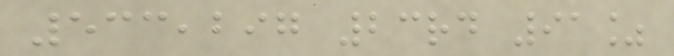533,297 23rd 91%
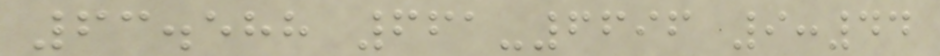63.588 661-6696 9:44
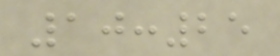10:25
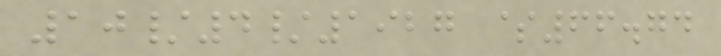10/4/1927 $66.74
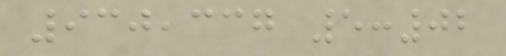930,337 5:02
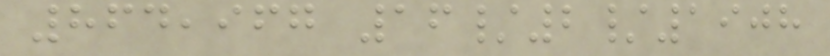864,967 16/2/1908
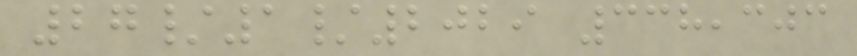27/1/2029 338,303
